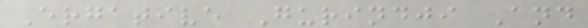Ergative Gurindji And
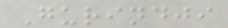Gurindji
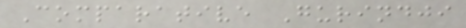Comparative Gurindji
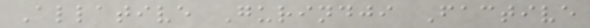Allative Gurindji Factive
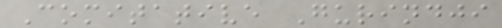Comitative Gurindji
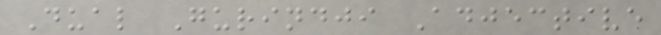Dual Gurindji Adjective
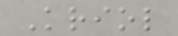Kriol
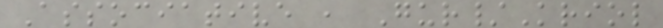Associative , Gur/Kriol
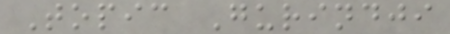Topic Gurindji
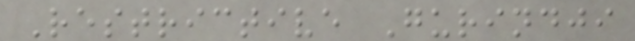Restrictive Gurindji
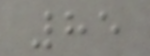85
